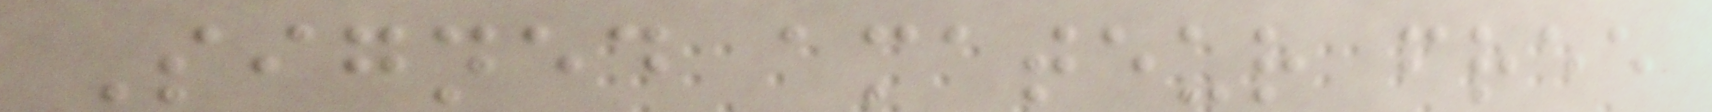Signed amateur free
